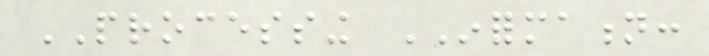PROCESSING INFORMATION:
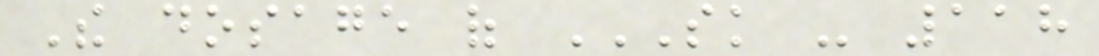The dosage of SK - 118
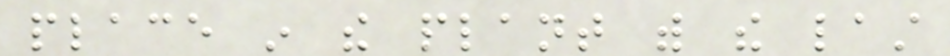place in the plant with the last
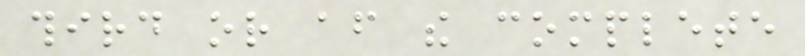third or after the complete
